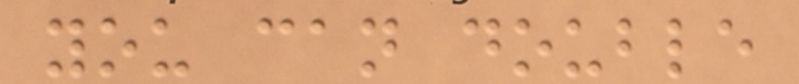you can double
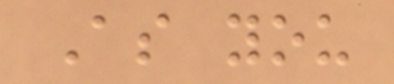As you
